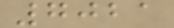7021
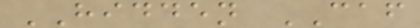HIDDEN CAF
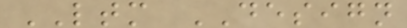LTM DESIGN
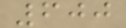600
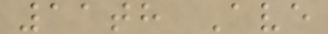11th Ave
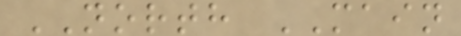NORTH MAIN
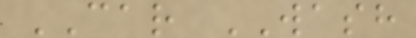CAR WASH
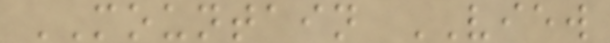MOUNTAIN VIEW
